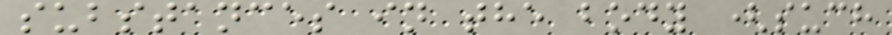substances in the body (such
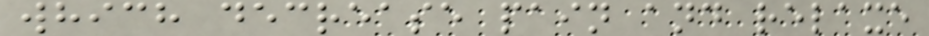which decrease pain and relaxe
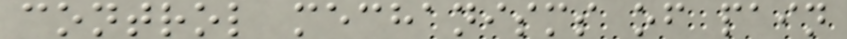control mechanisms of pain
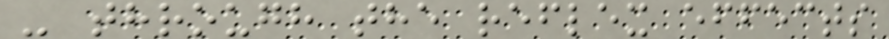- through the reflex effects
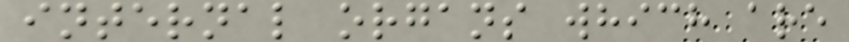internal organs which are
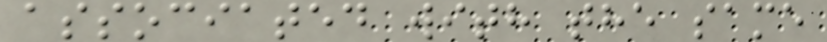associated with the same
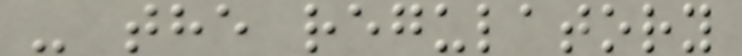- the regulatory
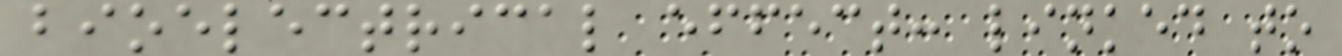bioelectrical effect: linked to
